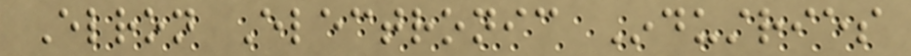Elron Electronic Industries
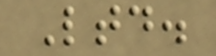Ltd.
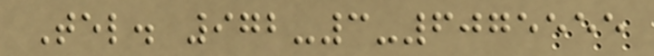Tel. 972-3-6075555
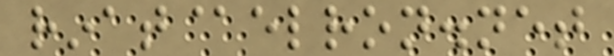rinat@elron.net
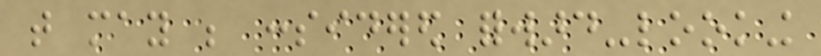that may be considered forward-looking
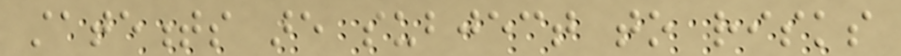statements are subject to risks
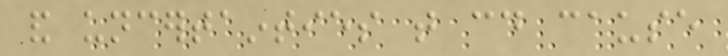and uncertainties that could cause
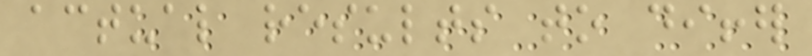actual results to differ
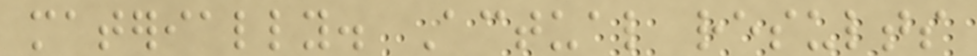materially. Actual results
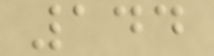144
